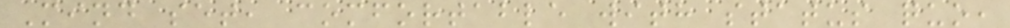Mind set, comfortable with status quo,
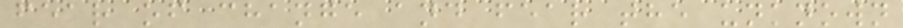fear of change and fear the unknown
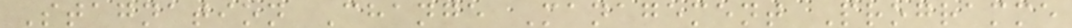Stagnation Change Management Programme
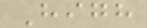High
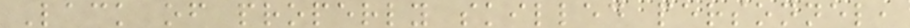Lack of properly skilled personnel,
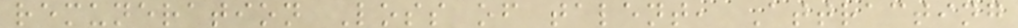remuneration Loss of talent, Attracting
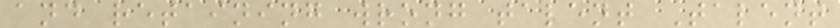and retaining wrong talent Talent
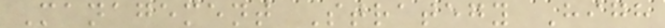Management Strategy High
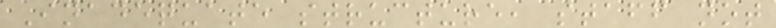Inadequate structure, staff not
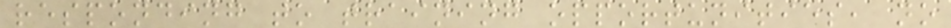responding to training opportunities, no
